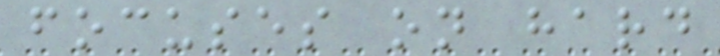focuses on hard
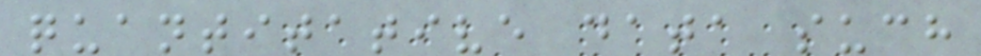quantitative data such
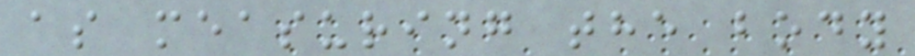as measuring the body
